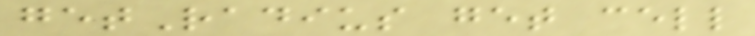getRadius get cell
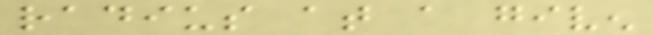radius at a given
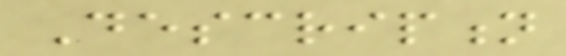Description
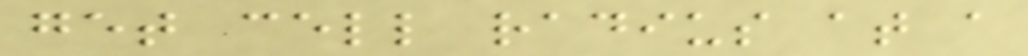get cell radius at a
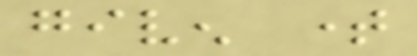given time
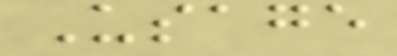Usage
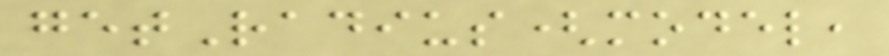getRadius(model,
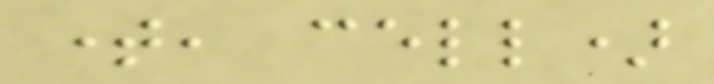time, cell)
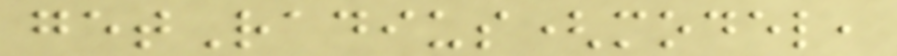getRadius(model,
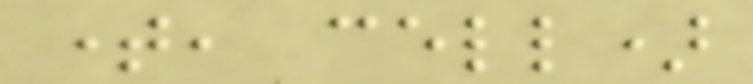time, cell)
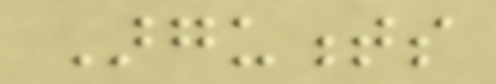Arguments
